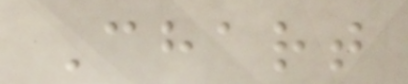Chart
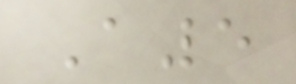A5
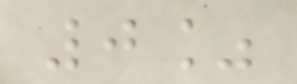0%
